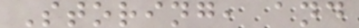Storing, and
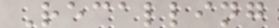Recalling
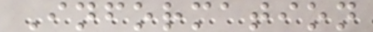Information
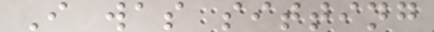I was sitting
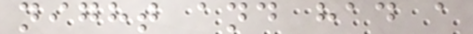night and had a
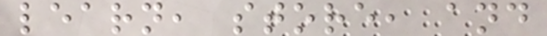learn, store, and
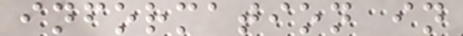information in
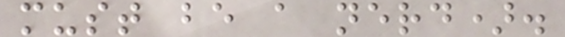must be a nerd).
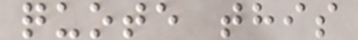quote this
